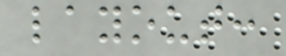layout:
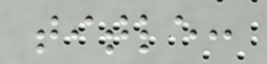title:
